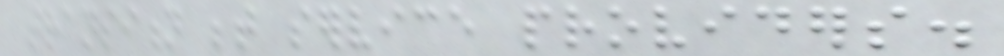transition between service providers.
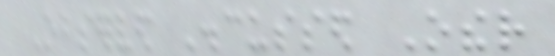Observed Discussed Other
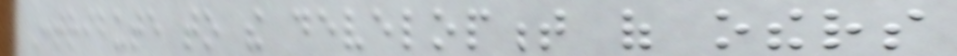Contribute to the development of others
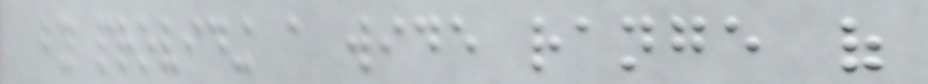by providing a wide range of
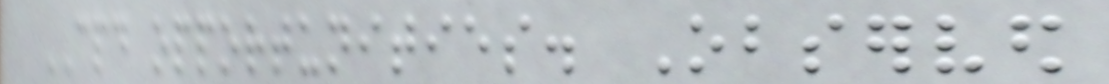CPD opportunities. Observed
